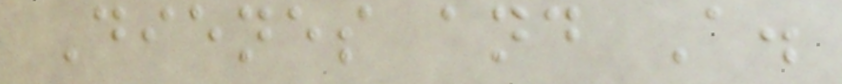Dienes and A.
